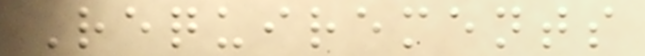Requirements
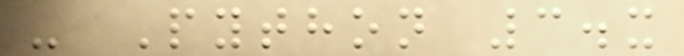- Python 3.x
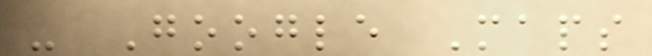- Google Maps
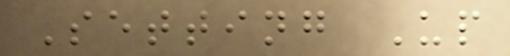Setting Up
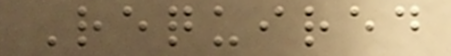Required
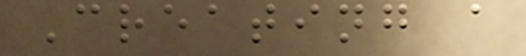Creating a
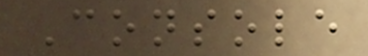Console
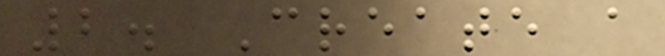2. Create a
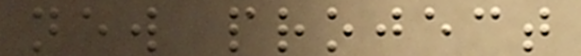new project
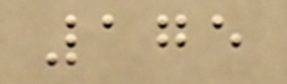175
